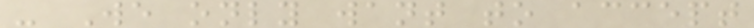- We only want to accept
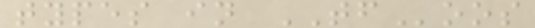types in TFoos
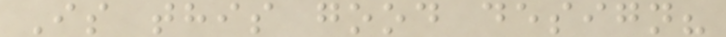Is this good design?
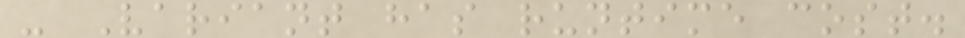- Variant has runtime cost.
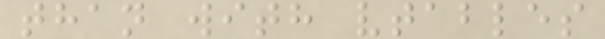than with vtables
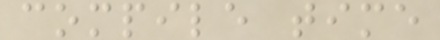compile time
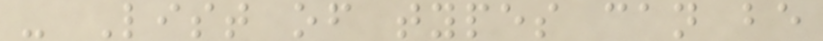- List of types can be
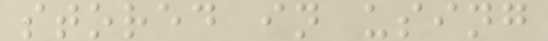stored in using
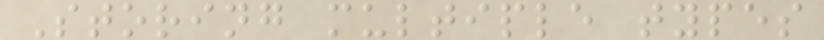Storing multiple types
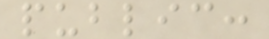public:
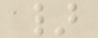}
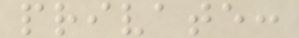private:
